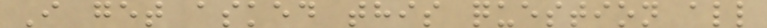I get asked this question all
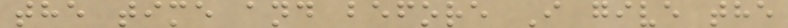the time and before I give the
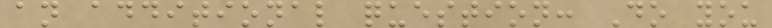an additional question: Do you
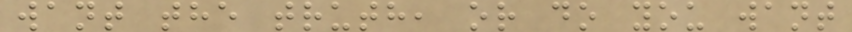want the truth, or do you want
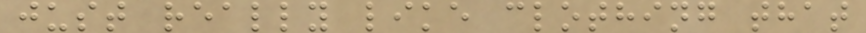just really like clothing that
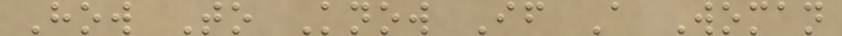How To Know If A Woman
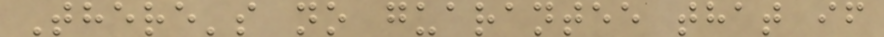There's no guarantee that if
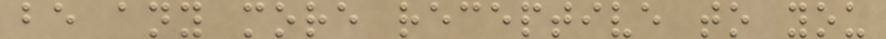be any more receptive to you
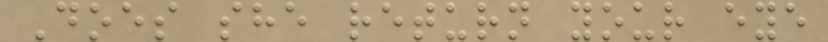Does she return your eye
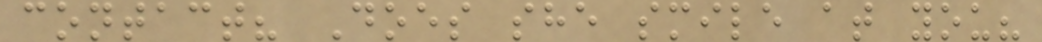contact? Does she smile at you?
